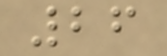26
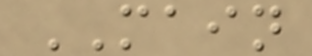MAIN
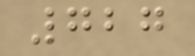727
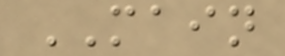MAIN
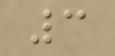3
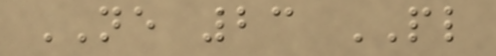NE 23 PL
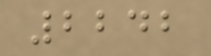2242
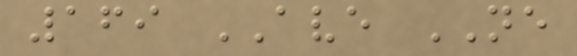169 AVE NE
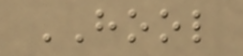HOOL
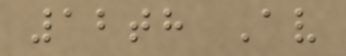12th Av
